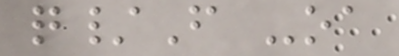q/F -oa
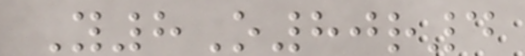Y8O80r4
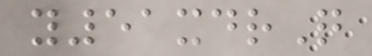y51xdrQ
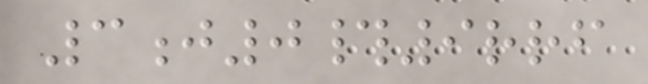3j0#9rrf
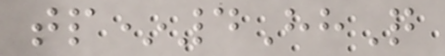tp*4HhQ
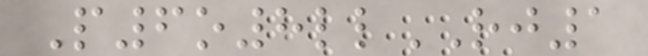P6o8llRJ1
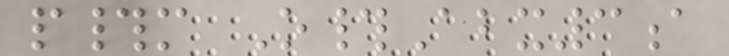p#m O#Abx3a
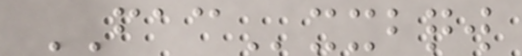FACxxbqw
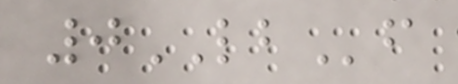0LBf
